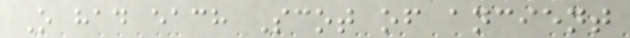O had each Scot of ancient
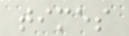times
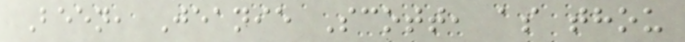Been, Jeanie Scott, as thou
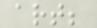art;
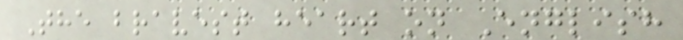The bravest heart on English
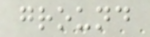ground
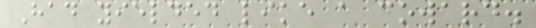Had yielded like a coward.
